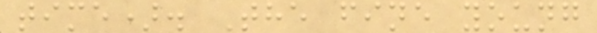time). The fine young
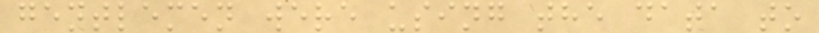gentlemen were using the data to
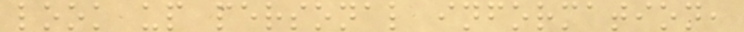look up personal information,
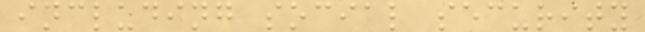including social security
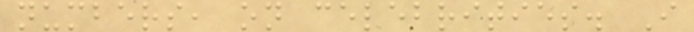numbers, on celebrities. I
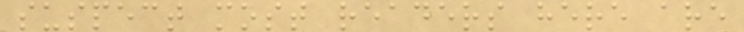suspect most readers here are
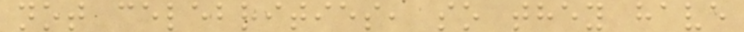not celebrities, so they have
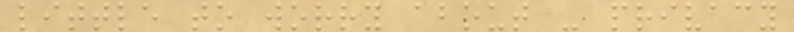little to worry about - privacy
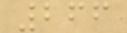266
